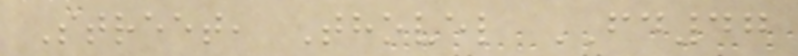Street, Thovel FD47
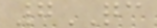7QC
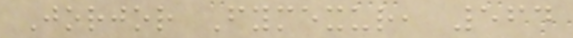Jorjor Fymexur, 564
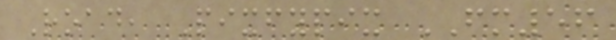Road, Pixfypix FM56
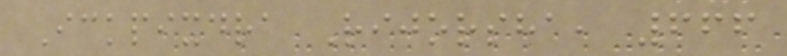Ickpixdra Rijorsha, 666
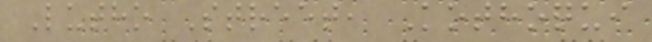Lutho Street, Kothoqui
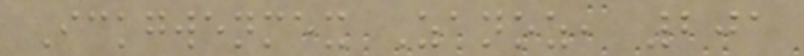Ickgwenmex Zanoz, 201
